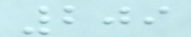209
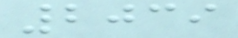2039
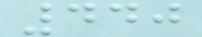440
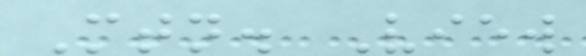Mtn. View
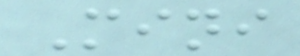Mini
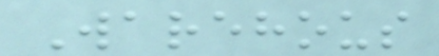Warehous
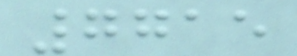7715
